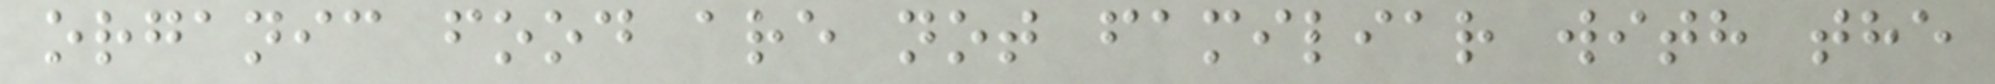organic food are not familiar with the
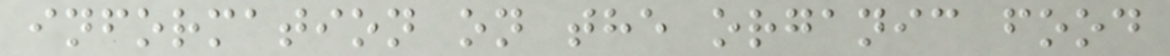information on the organic food
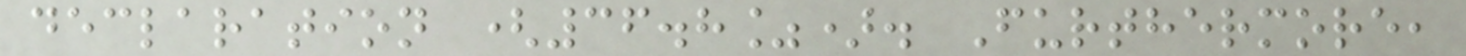declaration (36.8%). Furthermore,
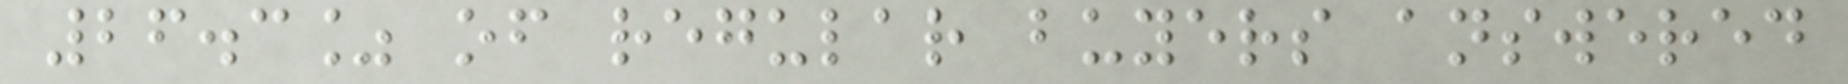26.3% of regular buyers answered
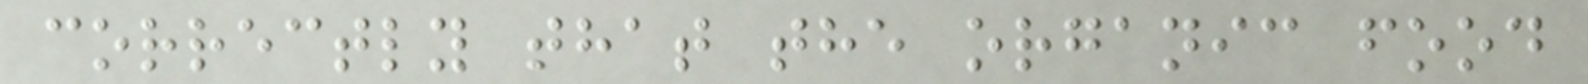correctly that the organic food
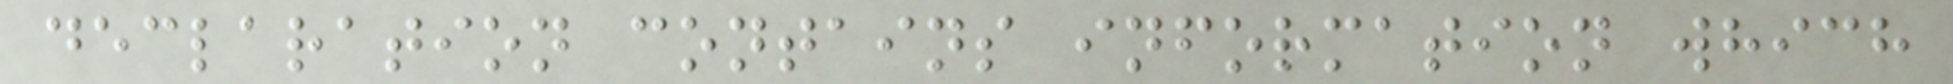declaration contains information which
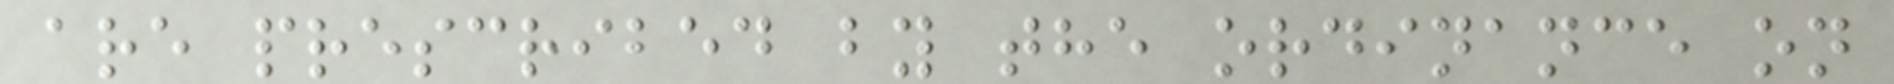are prescribed by the ordinance on
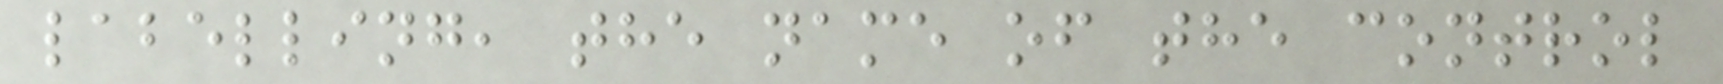labelling, the name of the control
